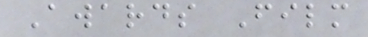Awards Film
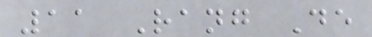11 Rang De
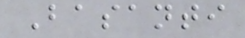Basanti
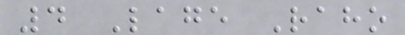4 Lage Raho
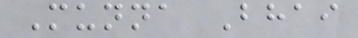Munna Bhai
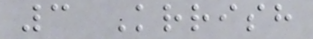3 Krrish
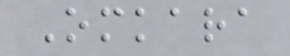Omkara
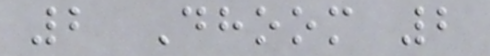2 Dhoom 2
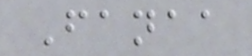Fanaa
